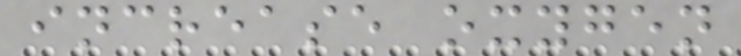increase oxygen
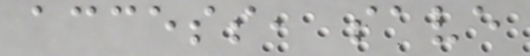access, save
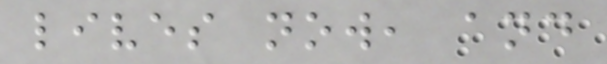lives now, and
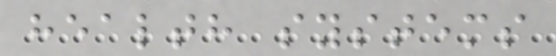health systems
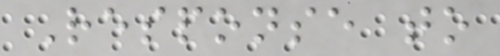Response to
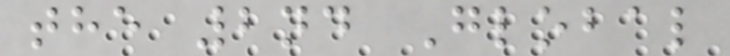the 2nd Global
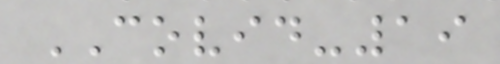COVID-19
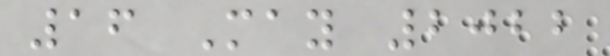16 May 2022
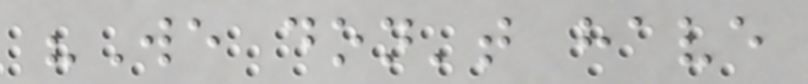"We don't have
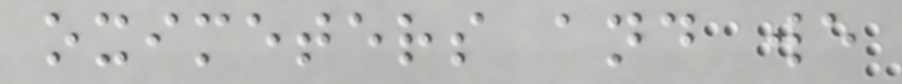oximeters and we
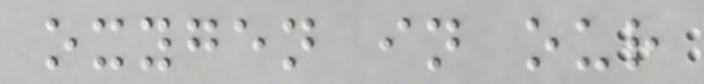oxygen in our
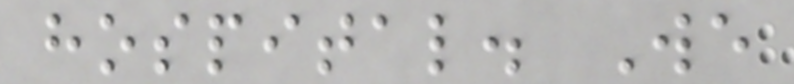hospital. We
